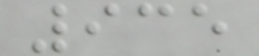935
